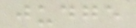judge
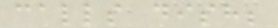calls dish;
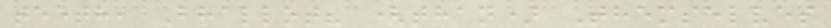teeth, Bhallot? (than) Themselves
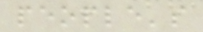people's
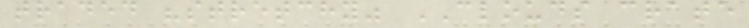traded "stretchy" CLOUDS crate
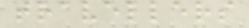travellers
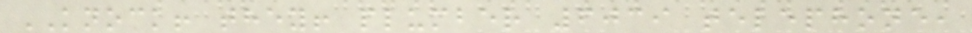KNOCK! they! plumber 6039 telephone,
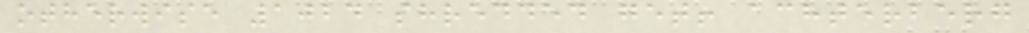otherwise 1024 shredded get! achterberg
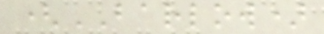(BARLOW)
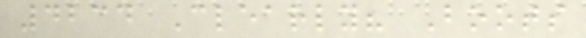4234 Clearly? Boots
